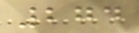274
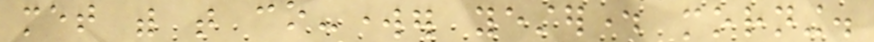met with that co-worker yesterday morning.
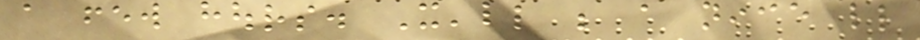a few hours. It'll be a nice little
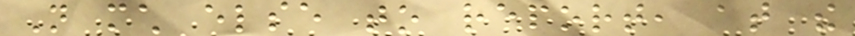Not much else to report, at the
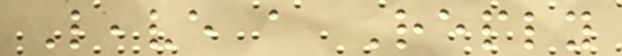Leave a Reply
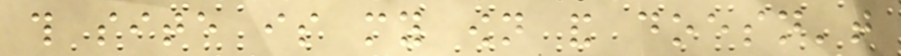this site is my own and doesn't
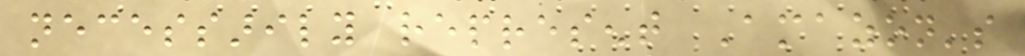necessarily represent Amazon's
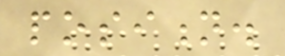position.
